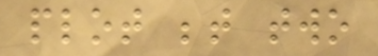plot between two
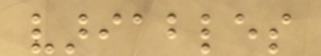variables
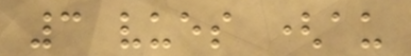3 vues (au
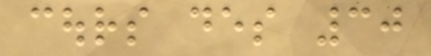cours des 30
